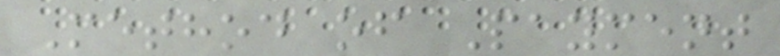Method of Payment
